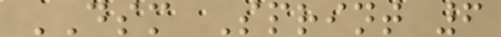DSM Sprint 6
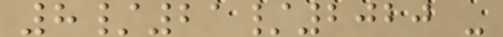8/21/2020 -
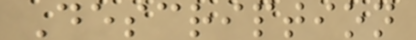Description
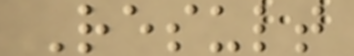Result
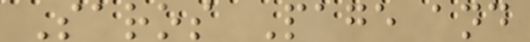Saros Page and
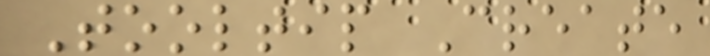Tooltip Create
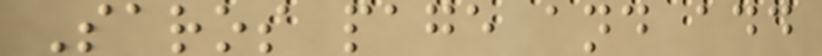Saros page and add
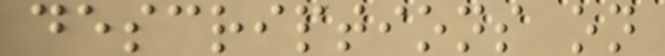descriptions on
